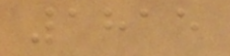1815
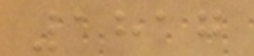1817
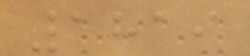1819
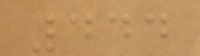444
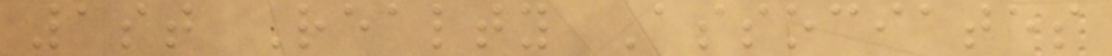1st Realty Associates
